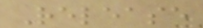Release
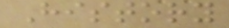History
